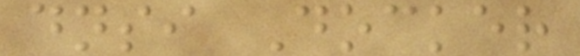dnsi Docker
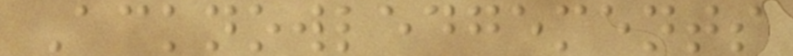Acknowledgements
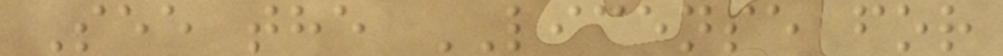See the LICENSE for
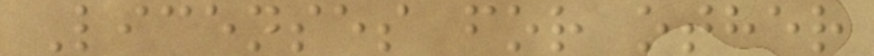Licenses for other
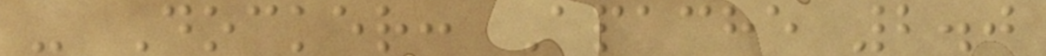- Docker: Apache 2.0
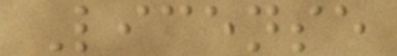License
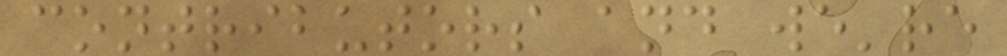contributors and we're
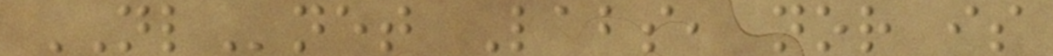NLnet Labs, nor is
